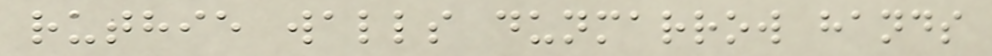ruthie walls dunmarrow hands
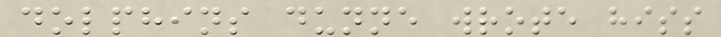dolphins dunne wrote hiss
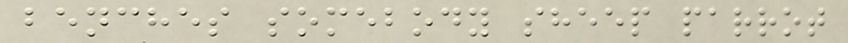benches somebody sheep parrot
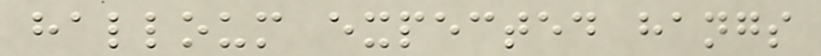halloum expected hangs
